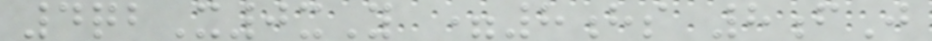4qbX0xY =8hs 8fJ
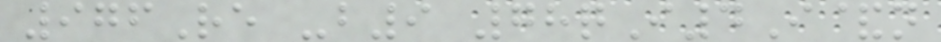976Re -b9 78qI4I&n
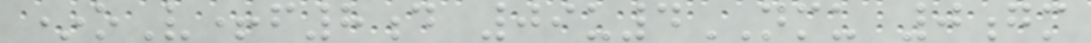*oV+f8d 09u4NMU 0gm
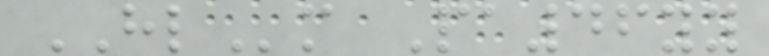HLm Pa46yy
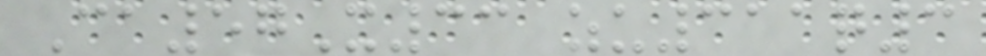Ca57X33 zu311q3
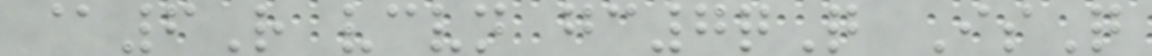@6R vcvn gc7qQ IsQ
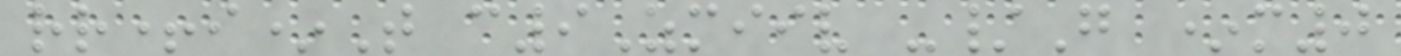rr+i*T c9Zmiiv -/G *m0
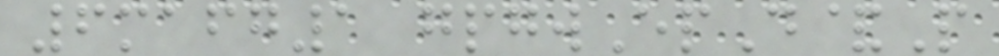6mafg1 gpgwEpD&P
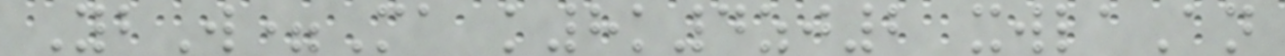YbW=Ma k8k4zj2 xwlaAn
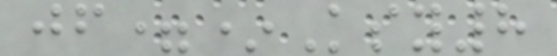jf=*Ksy8
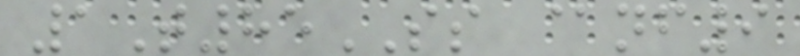1T85SS @nf9
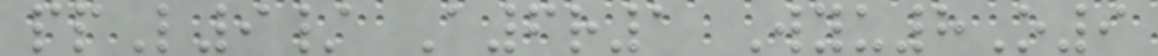ppL9/ A6r1 Wyu8O9
